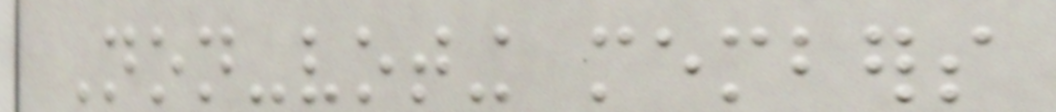Non-voting members
